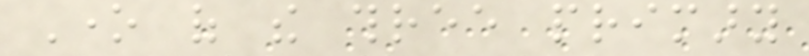One of the three primary
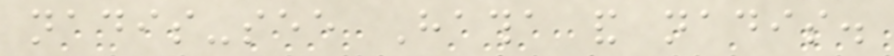nadis-see Hatha and nadis.
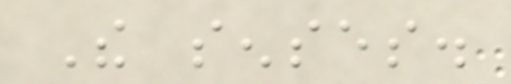The senses.
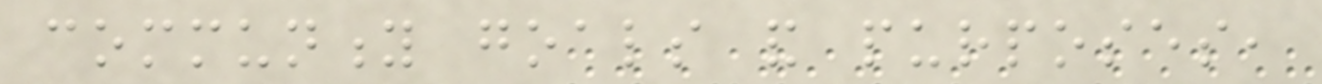community goals and purposes,
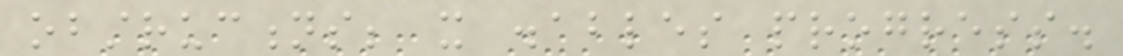obstructions; it disables progress.
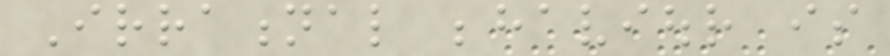Irrational behaviour is
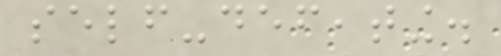self-defeating.
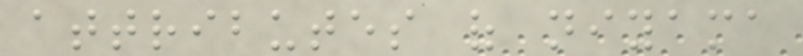attributes of niyama
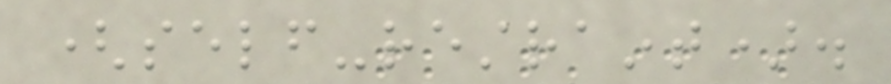(self-restraint).
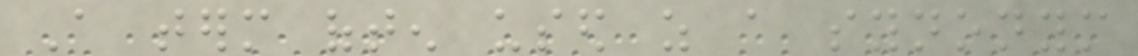A term often used as a synonym
